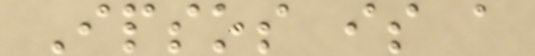Ipsos is a
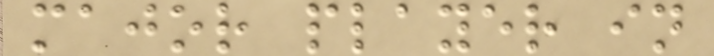major player in
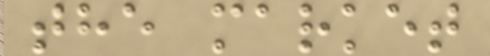the market
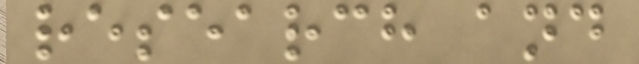research and
